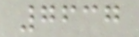7637
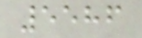5586
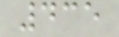435
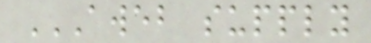AWEB SUPPLY
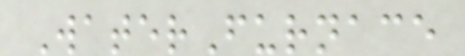WaterFurnace
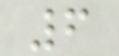6
